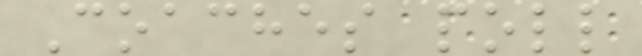Coaches poll
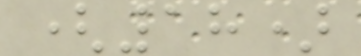(18)
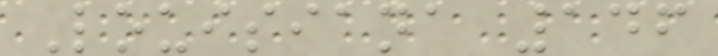Louisiana 146
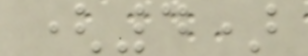(4)
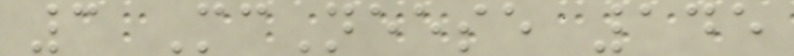3 McNeese 145
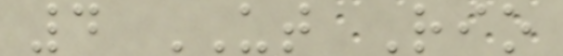4 UT Rio
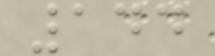144
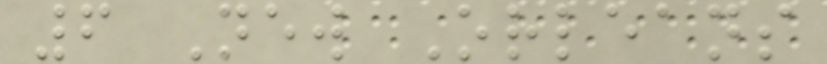6 New Orleans
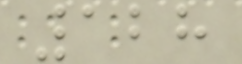128
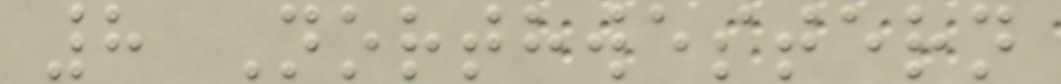8 Northwestern
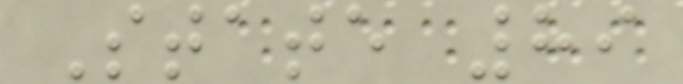State 89
